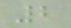2
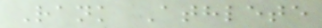Rank Athlete
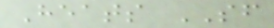Heats SF
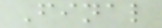Final
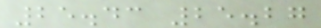25.43 25.27
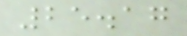25.17
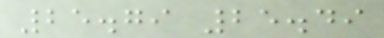25.79 25.49
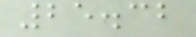25.32
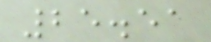25.51
